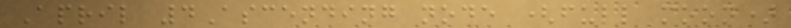April 4Ascending node (full moon)
